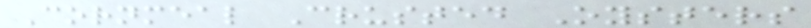Cornmeal Crusted Oysters
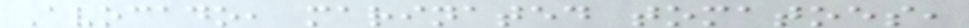Avocado, marinated tomatoes,
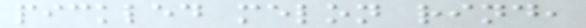pickled melon rind,
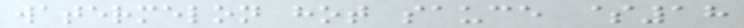watermelon hot sauce $18
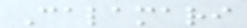Calamari
